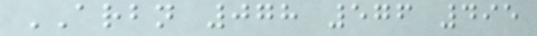ARBN 078 576 495
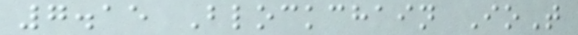7.15 Blockchain IoT
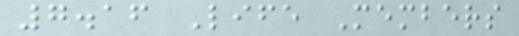7.16 Life Members
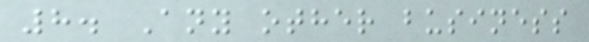8. Any other business
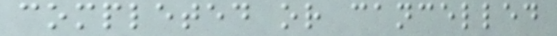completed or cancelled
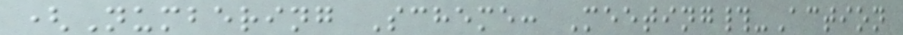(Numbering Scheme: Meeting#-Action
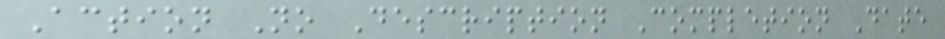Action No Description Completion Date
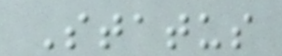Status
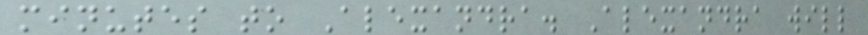minutes to Alexandra. Alexandra will
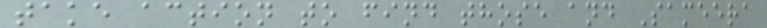take action to find those and Sameera
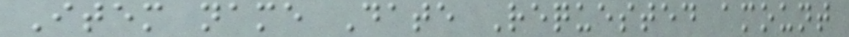Item name Date Requested amount
